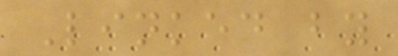Linked by
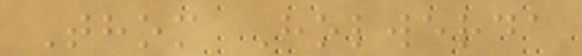Thom Holwerda
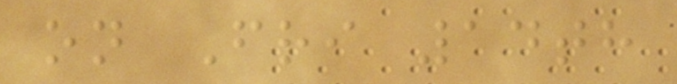on Fri 14th
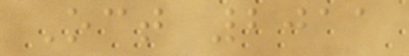Oct 2011
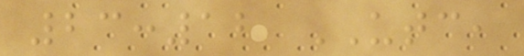23:12 UTC,
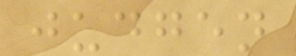judgen
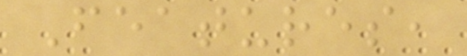Features,
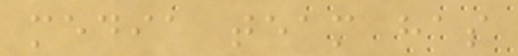media team has
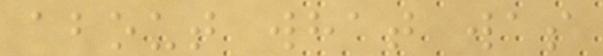about what was
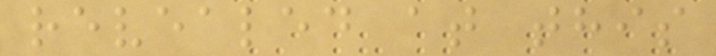revealed at this
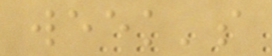week's
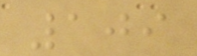109
